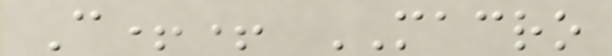C++ MACRO
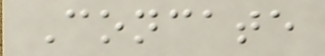Concate
